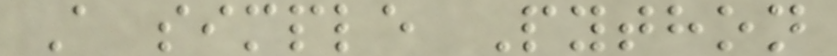A simple Python
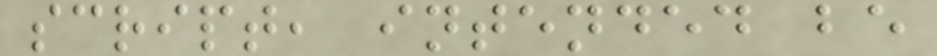script, intended be
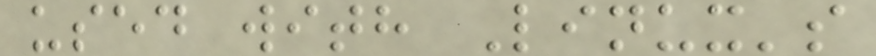used with Linux's
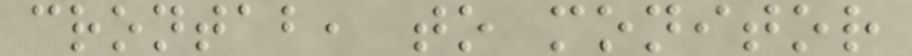crontab, to monitor
